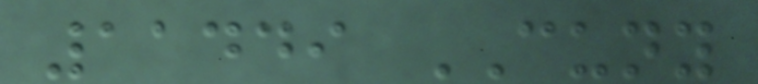11449 CUNY
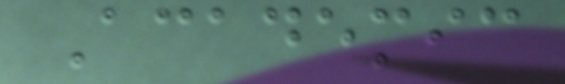Academic
